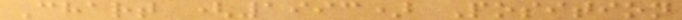Chart (1993) Position
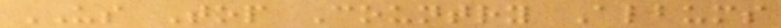US Top Country Albums
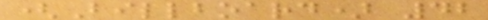(Billboard) 42
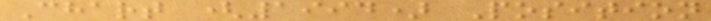Chart (1994) Position
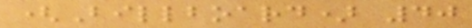(Billboard) 40
